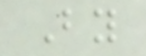By
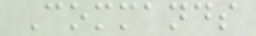Commands
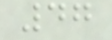47
